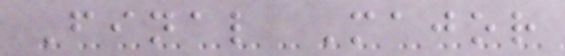Final Major
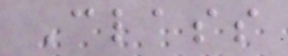Class
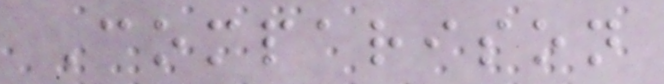Comparison
